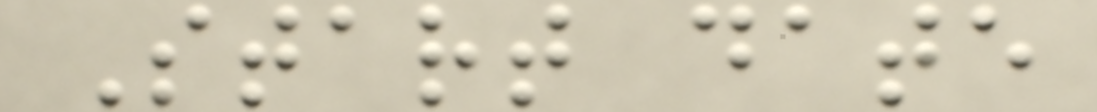Start date
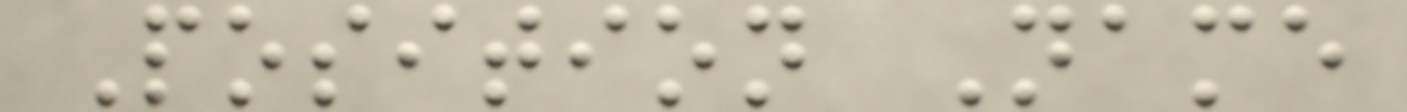Position Name
